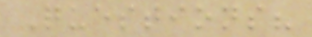Questions?
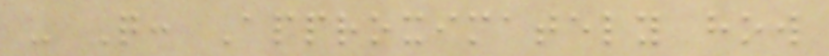- Q: Approximately how
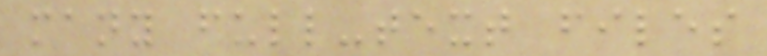many full-text files
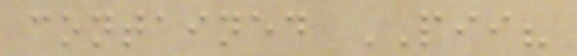contained PII?
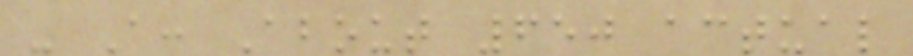- A: About 650 actual
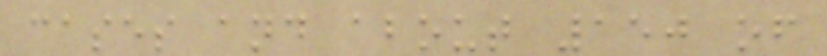cases and about 150 of
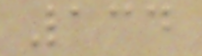134
